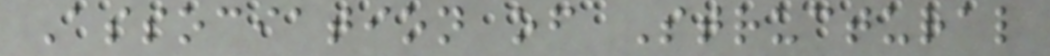Association of Structural
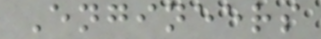Engineers
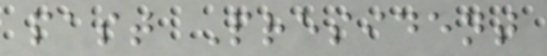past President
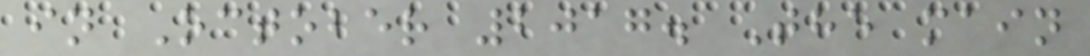in October 2017. The main
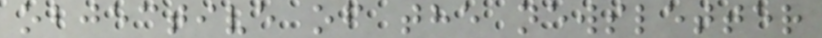objective of the newsletter
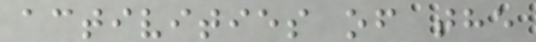activities of the
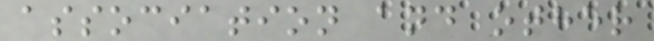association and other
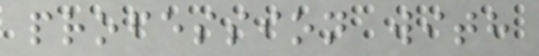profession with
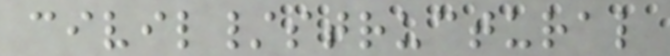civil/structural
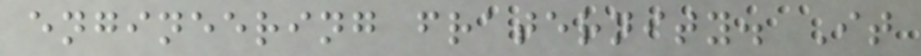engineering fraternity. It
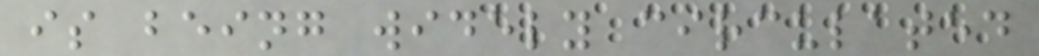is being widely circulated
